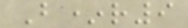B*r9
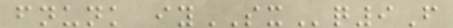fnunk iySXq9F
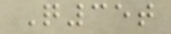Q35t
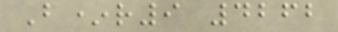B*r9 4262
